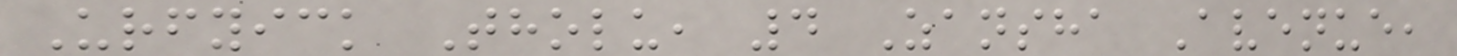Urfyick Tholu, 4 Zansha Avenue,
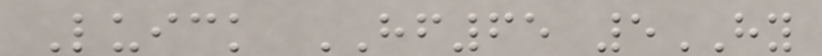Luick HF65 5HY
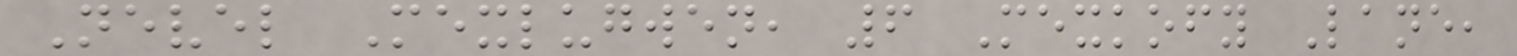Nevel Mexlugwen, 6 Mexkofy Lane,
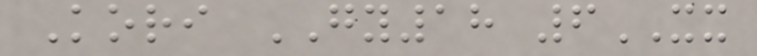Kori GY18 6XX
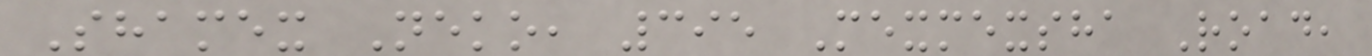Shamex Neko, 395 Mexmexsha Road,
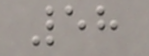58
